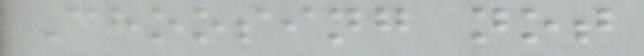Choosing not
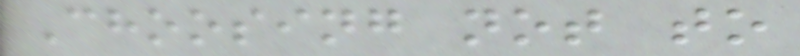Choosing not to
